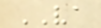VA
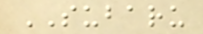SUBARU
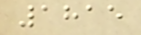1815
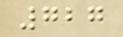727
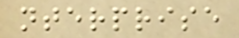nterprise
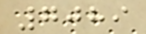7089
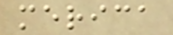merica
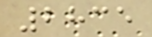2835
